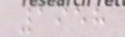1958
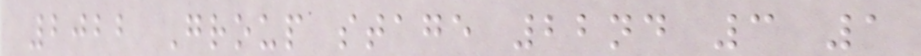2022 Group stage 22nd 3 1
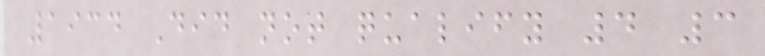1934 Did not qualify 4 3
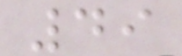49
